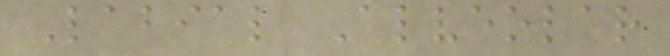Labial Alveolar
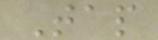Tap
